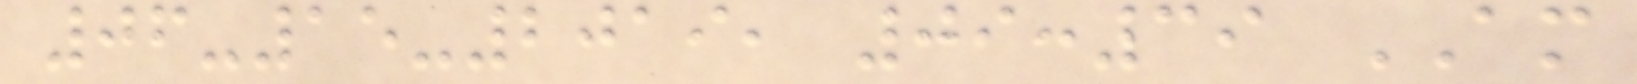06-15-2019, 09:39 AM
